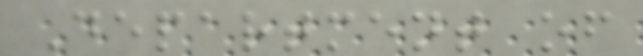Department of
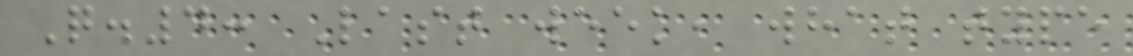Q.4: Last week, what type
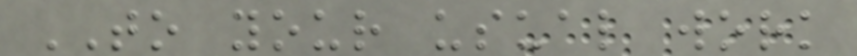TO your usual work
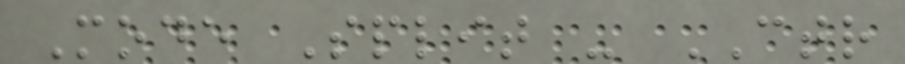Mode Split - CTR
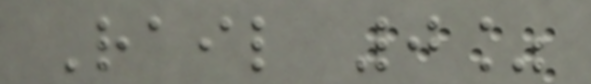Rail 0%
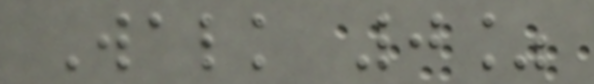Walk 0%
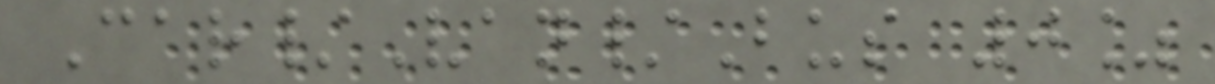Car/Van/Bus 0%
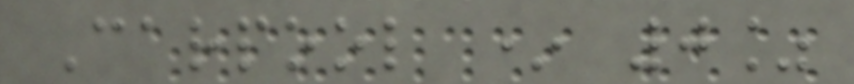Carpool * 0%
